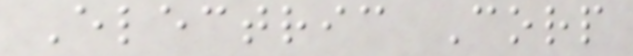Electric Corp
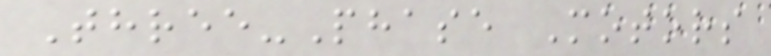Three-Phase Motors
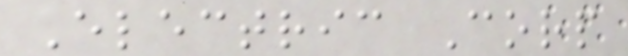Electric Corp
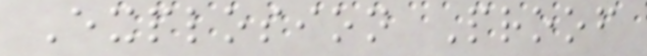Explosion Proof
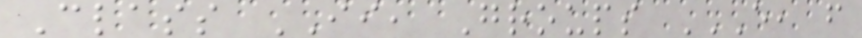Class II, Groups E, F
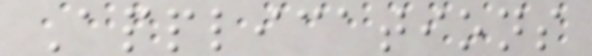Applications
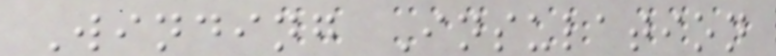Winding Insulation
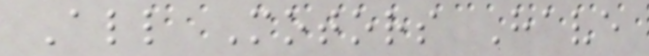All Motors Have
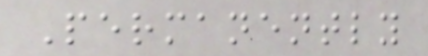Permanently
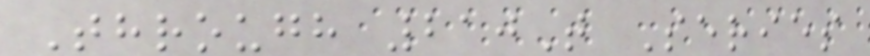Through 210T Series
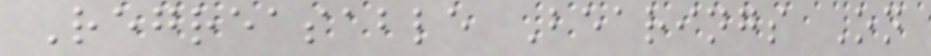Regreasable Bearings On
